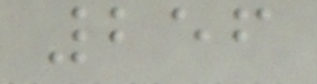256
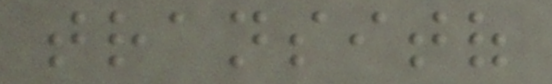transitof
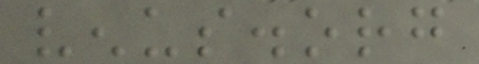venus.org
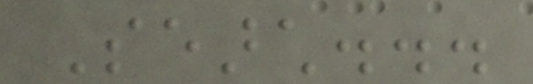Search...
